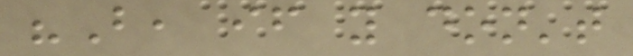"But, if you don't
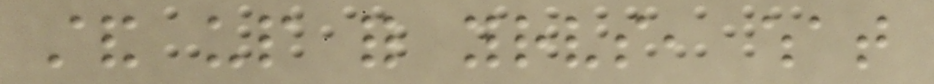stand up for yourselves, what
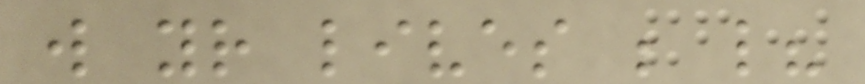will your lives be like?
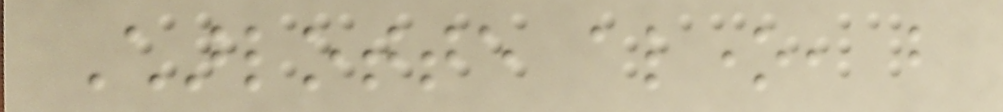Charlotte alone, but
